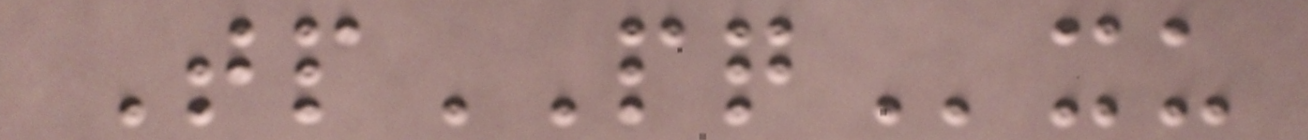TpPQxu
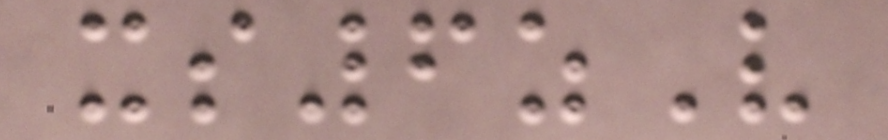xs6zV
